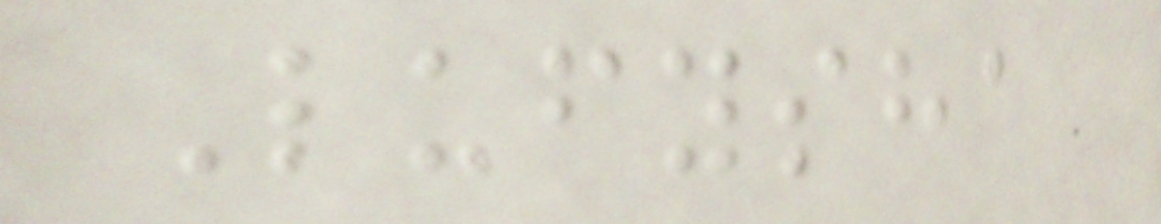Lufysha
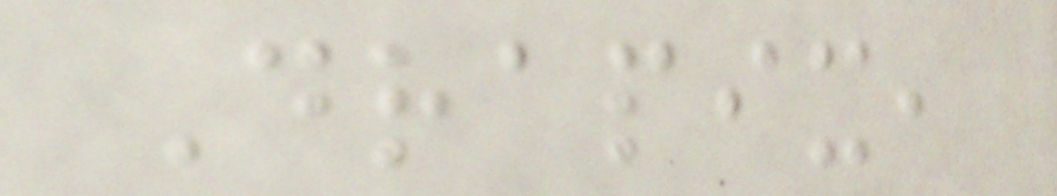Drapix,
